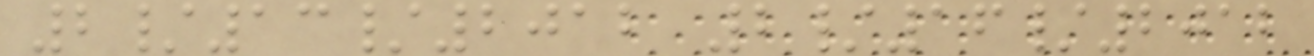2/13/2012 2/16/2012
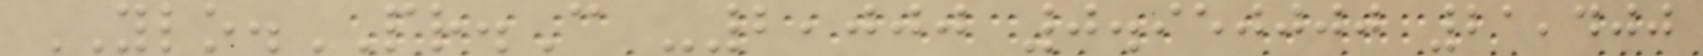YLO.PR.C -2,000 0.950000 21,400
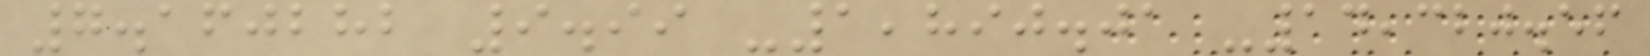7.160282 9.99 -1,890.01 -14,320.56
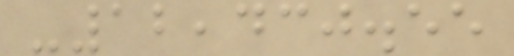-12,430.55
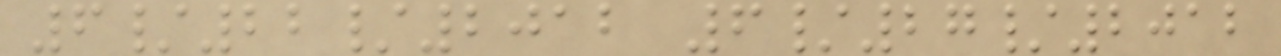6/22/2012 6/27/2012
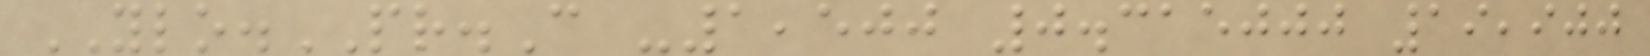YLO.PR.C -1,500 0.315000 19,900
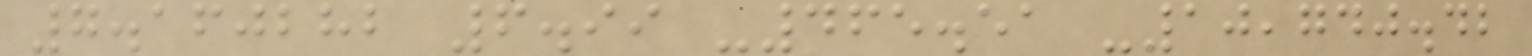7.160282 6.99 -465.51 -10,740.42
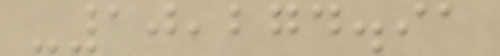-10,274.91
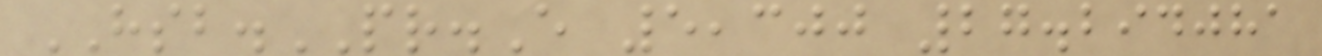HSB.PR.E 5,300 27.294081
